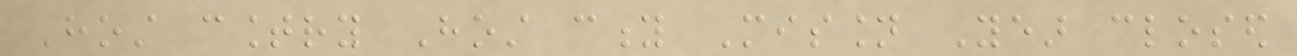Host country Host city Mission Year closed
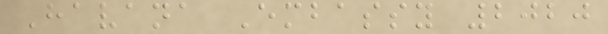Havana Embassy 2020
